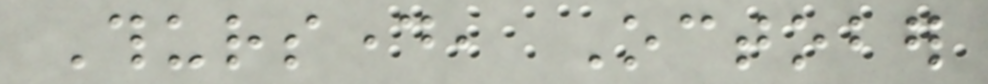Thursday, October
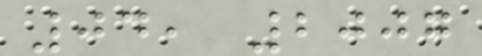04, 2007
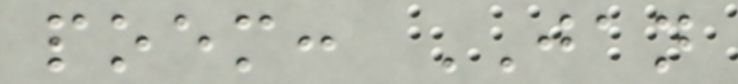poem: JAN
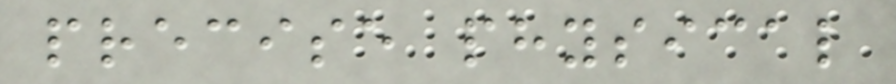precise physical
